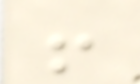!
